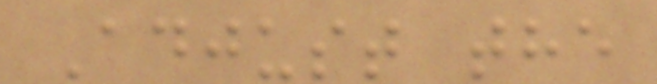Adjust the
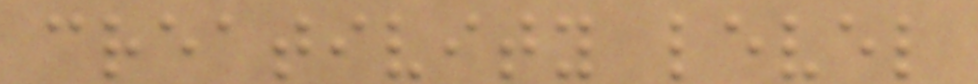creativity level
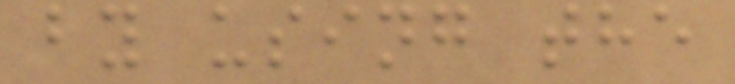by using the
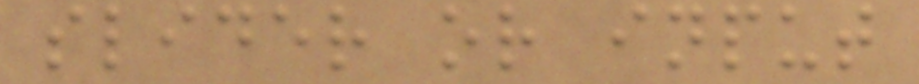slider or input
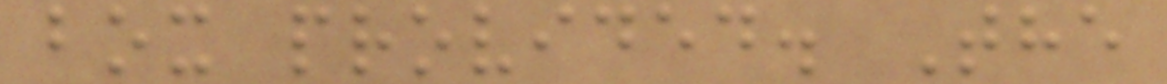box provided. The
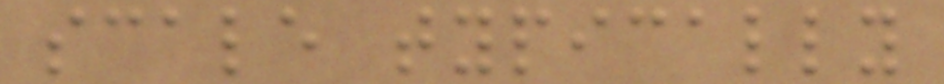scale typically
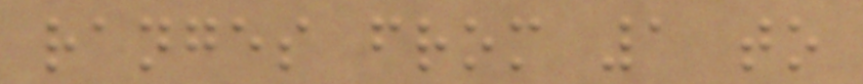ranges from 1 to
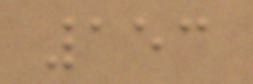153
